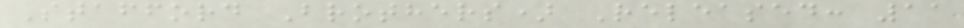Stafford Brothers) Released: 11
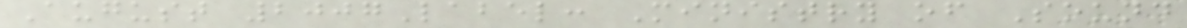August 2007Label: Ministry of Sound
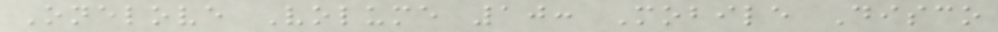Onelove Volume 10: Mobile Disco
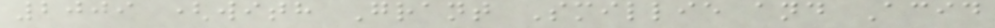2009 (with Grant Smillie and Acid
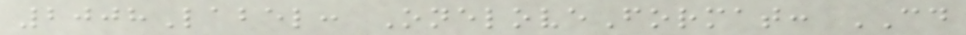2008Label: OneloveFormat: CD
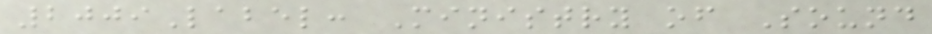2009Label: Ministry of Sound
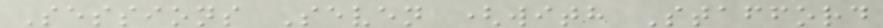Sessions Seven (with Stafford
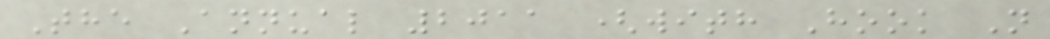The Annual 2011 (with Hook N
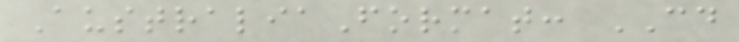AustraliaFormat: CD
